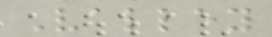Valley
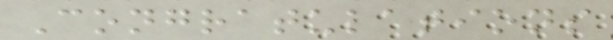Congratulations
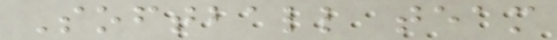Softball team
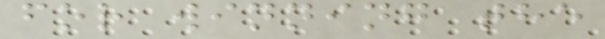for winning the
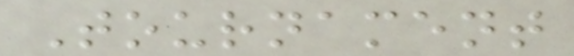Tournament
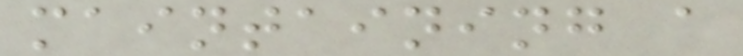maintaining a
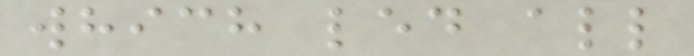which led all
